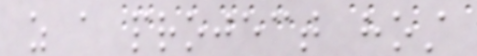as a project host
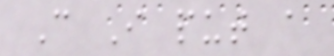Can I put a
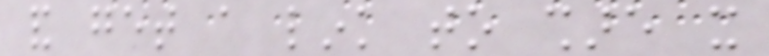and get a link to share it
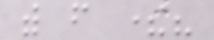with from there?
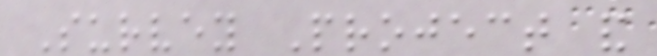Survey Project and
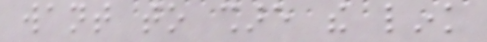want to share the link
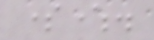somewhere.
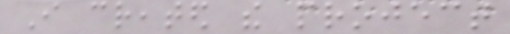I created the project
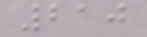210
